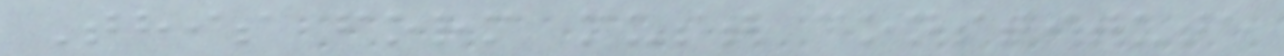This form must constitute
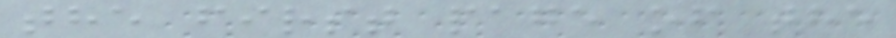the first page of the
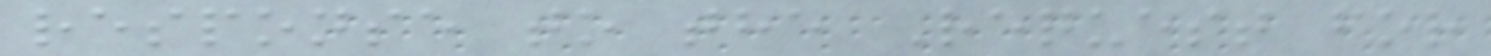response to the Request for
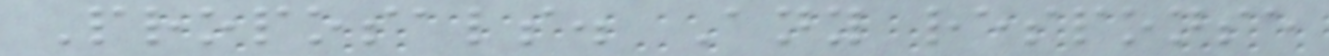Proposals. Any response
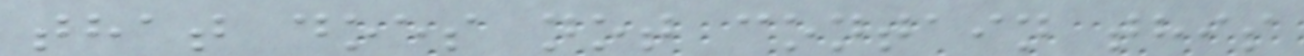that does not contain this
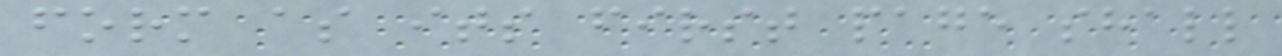form as its first page shall
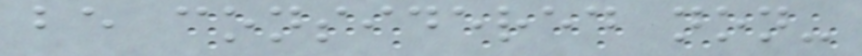be considered non-
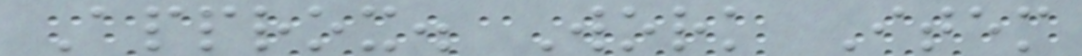Approx. Work Item
